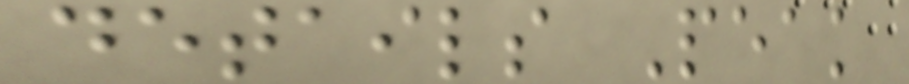details Peak
